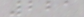221
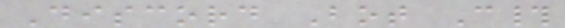Discord Bot C#
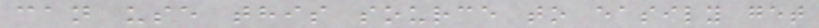can use this source to easily get
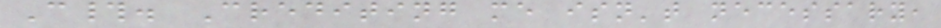C#. Crediting me isn't necessary,
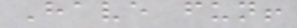Have fun!
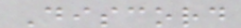Discord
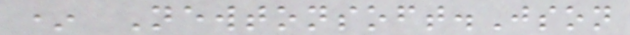* Newtonsoft.Json
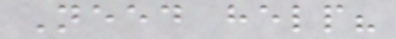Need help?
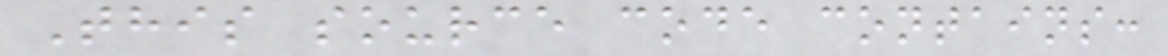This source code contains:
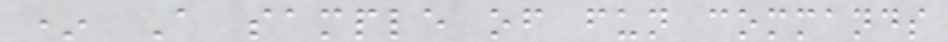* A sample of fun commands
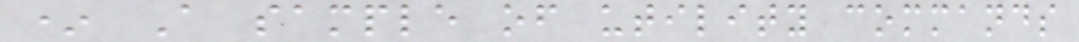* A sample of utility commands
